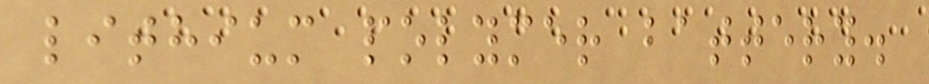lithium polymer battery.
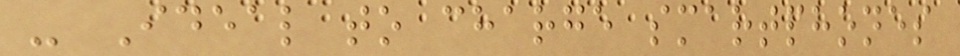- Ideal to charge smartphones
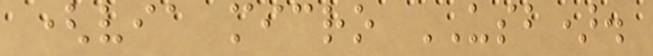(via micro USB).
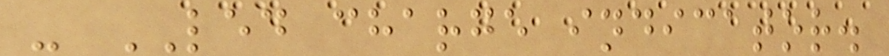- LED charge indicator.
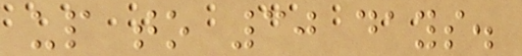up to 30 days.
